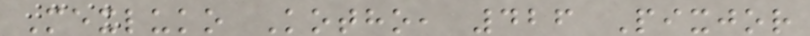Mexluko Kotho, 426 Pixjor
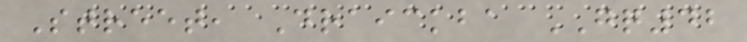Street, Draickba GQ42
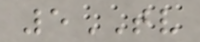5TV
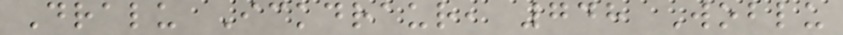Dralu Ickdraur, 748 Woblu
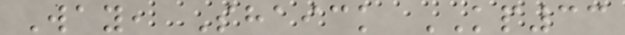Way, Shaick KP33
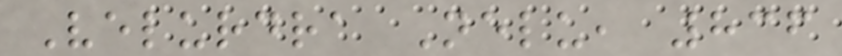Velurdra Nelu, 836
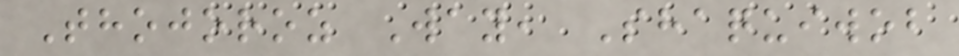Thojoroz Way, Shaquiwob
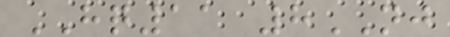HQ11 8NJ
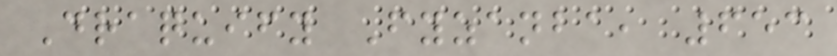Draquify Fyzanba, 653
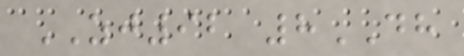ZJ92 8DH
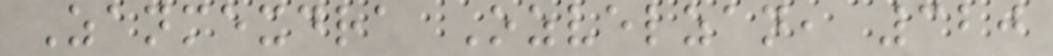Zanmexdra Ozvelzan, 320
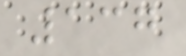137
